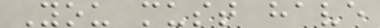You must have
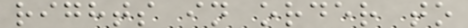rights in order to
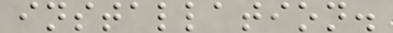installation.
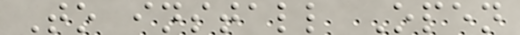To install Open
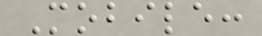Mobile:
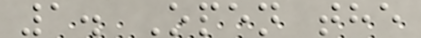1. Open the
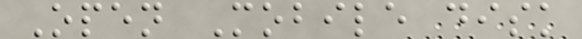Open Mobile disk
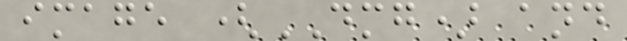image (DMG) and
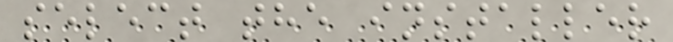select the installer
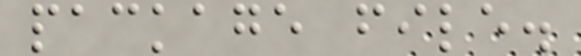package file.
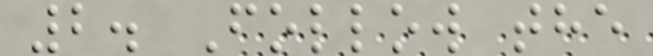2. Follow the
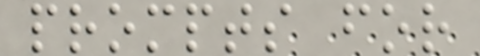prompts for
